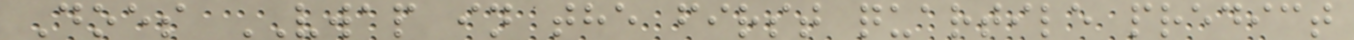Does VWAP in the first quartile predict
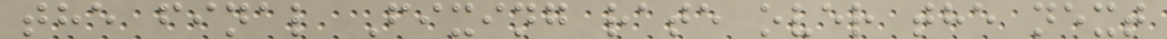the final Fixing rate over the next
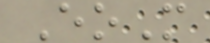EoM
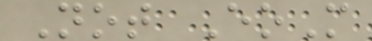Not EoM
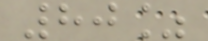80%
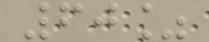60%
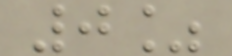0%
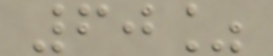60%
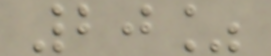20%
